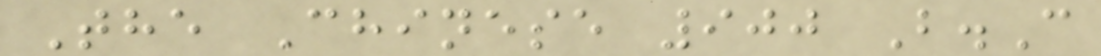The Chinese 900 B.C
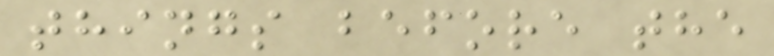things before the
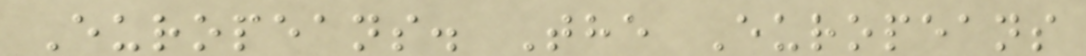Europeans. The Europeans
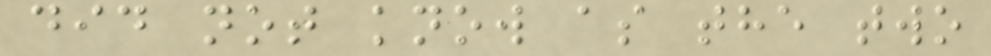did not know as the two
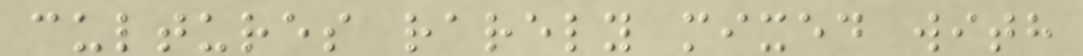cultures rarely mixed with
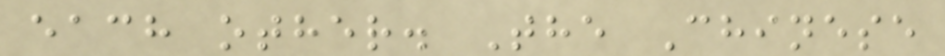each other. The Chinese
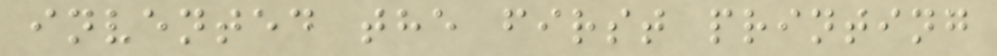invented the first printing
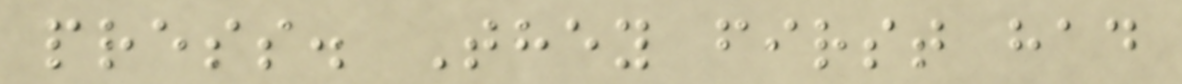press. They first had
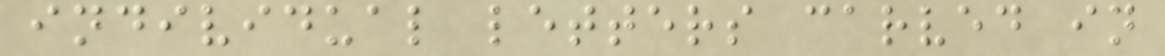individual letters carved in
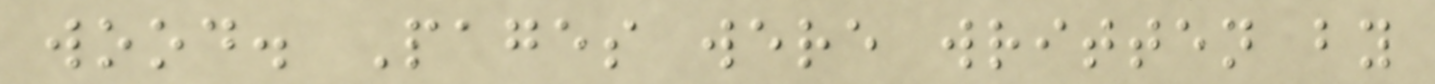wood. Pages were written by
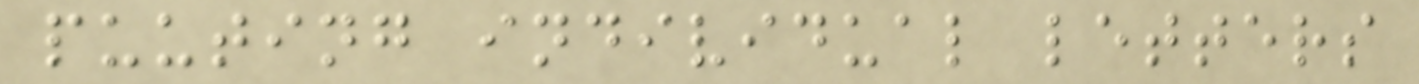puuting individual letters
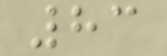83
